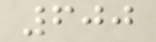600
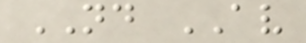ND AV
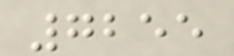7255
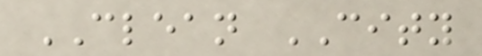CLEAN CITY
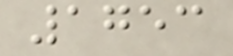1753
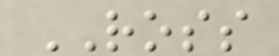ROSS
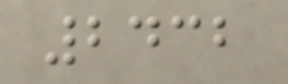2432
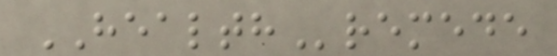HEALTHremede
